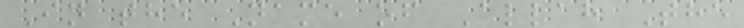In the Name of Allah The
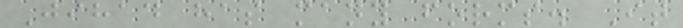Jihad has many forms. It
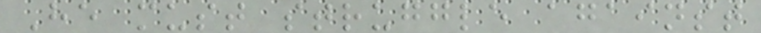He must struggle against
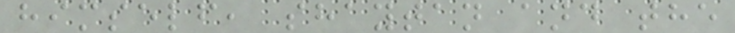himself, shaytan and the
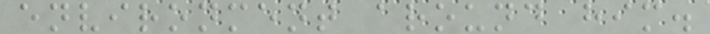environment around him.
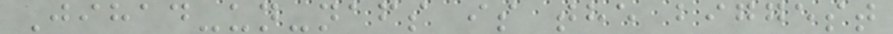Jihad-un-nafs is the biggest
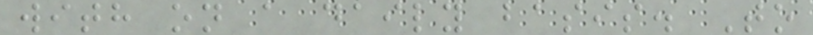with on a daily basis. To
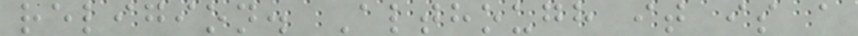religion. Although it is a
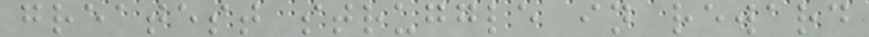greatest struggle in reward
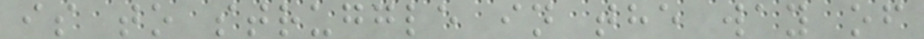is to struggle in the way of
